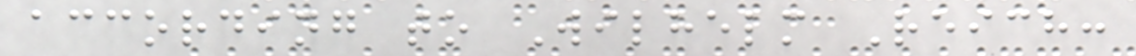according to Wilhelm Reich:
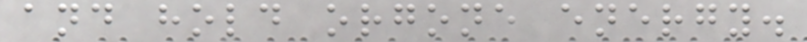and hold orgone energy.
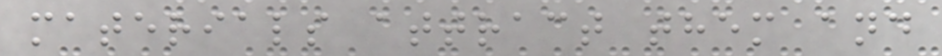materials attract them and
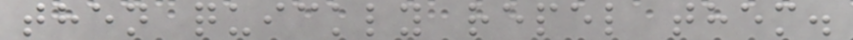then quickly repel them.
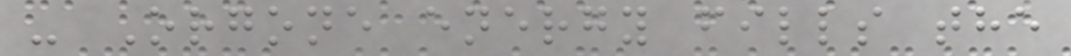- Orgone energy fills the
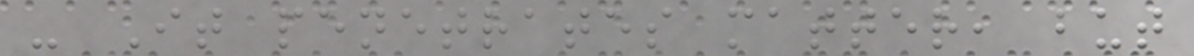- It penetrates matter, but
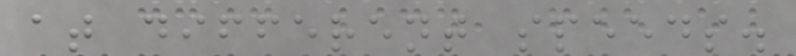at different speeds.
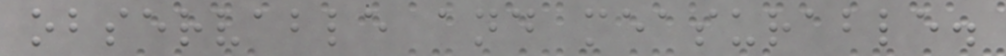observable and measurable.
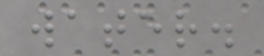water.
